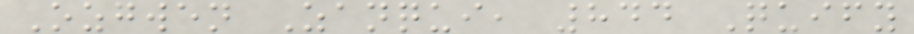Ozgwen Zanqui, 844 Quify
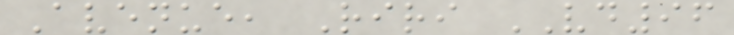Avenue, Riri VD96
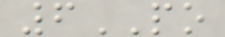6PO
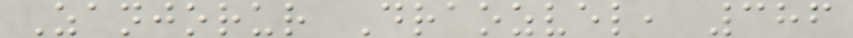Zanjorur Draozvel, 386
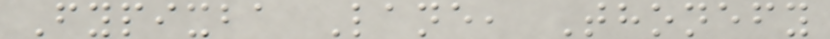Fypixba Lane, Thonefy
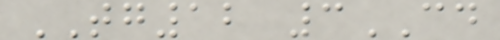TG12 3CD
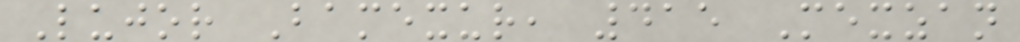Lujor Bamexur, 415 Mexzan
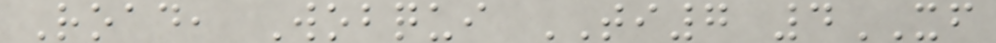Road, Wobqui TI7 4XF
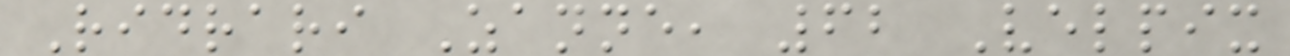Ridrari Zanne, 62 Velpix
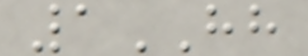1HH
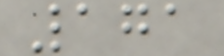171
